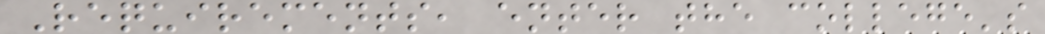Requirements, enter the college's
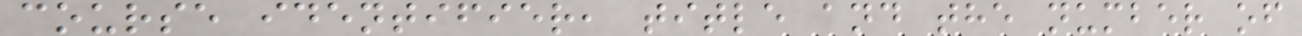course identifier, title and the number of
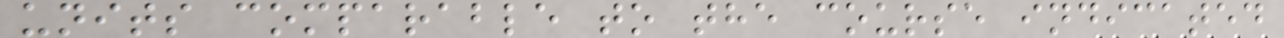units comparable to the course indicated
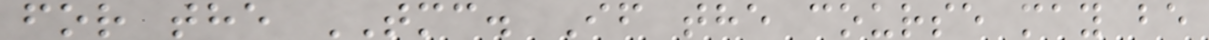for the TMC. If the course may be
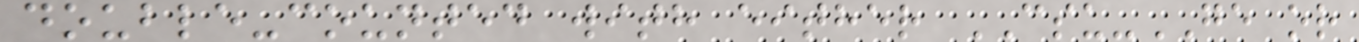double-counted with either CSU-GE or
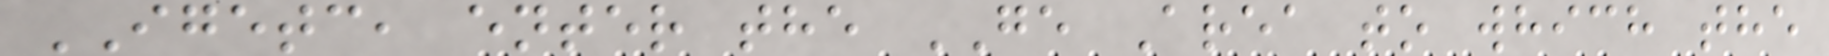IGETC, enter the GE Area to which the
